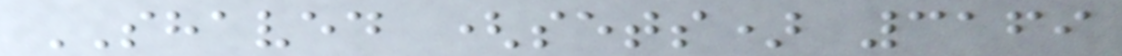SHAVED (sets) 3169
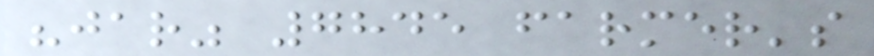"jar" 7845 farmer's
